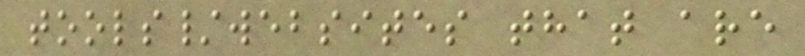tools/websites that are
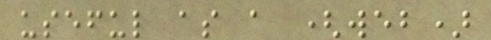useful as a (web)
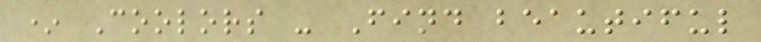* Coolors - Find beautiful
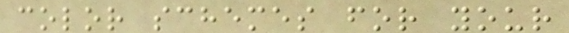color schemes for your
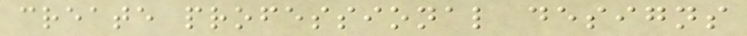create professional designs
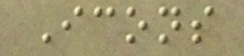Icons
